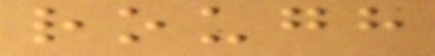rough
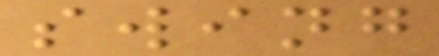swing
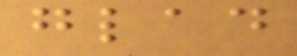glad
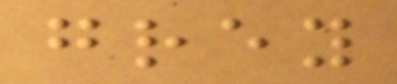grey
